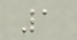1
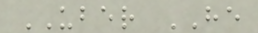UBER HE
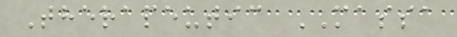Therapeutic MASSA
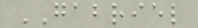GABRIEL
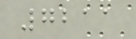7211
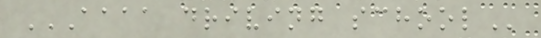AAAA DRIVING SCHOOL
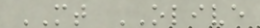MT OLIVE
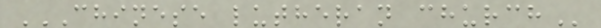CHINESE LUTHERAN CHURCH
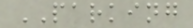PARKING
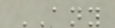ANY
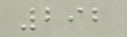292
